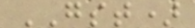GST)
